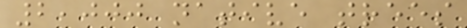2,000 native trees
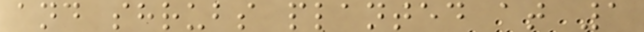and shrubs planted at 1
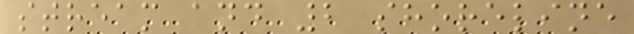stream and 2 shoreline
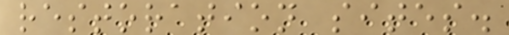restoration sites.
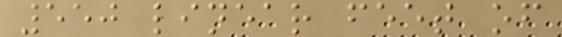550 linear feet of
